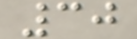30
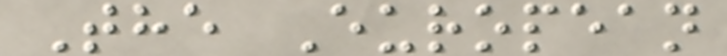The European
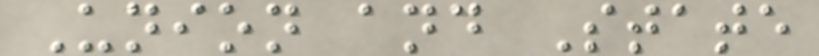Union and State
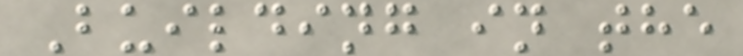Building in the
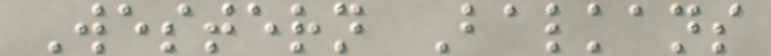Western Balkans
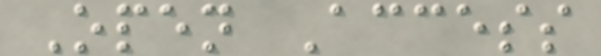Open Access
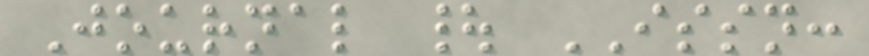Journal | ISSN:
